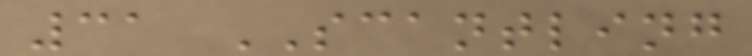31 SCANTLING
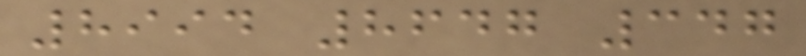8994 8647 347
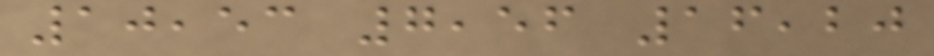10,53 7,56 16,20
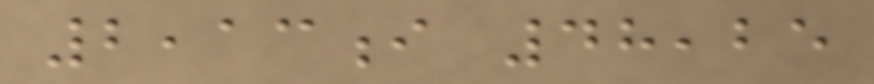2,13i 48,25
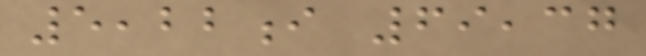5,22i 69,37
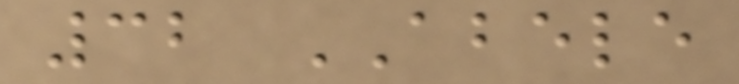32 ABELE
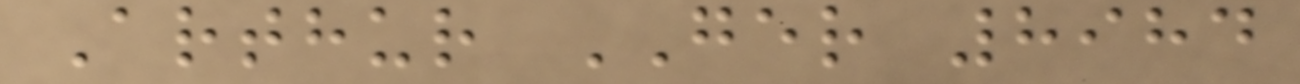Arthur GER 8984
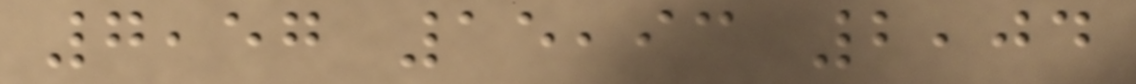7,57 15,93 2,04
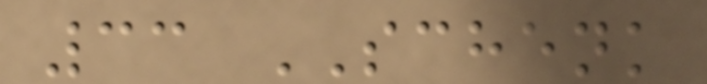33 SCHENK
